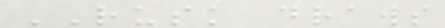RUSK draws
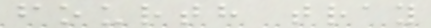fourth tray
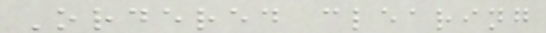Ordered clearing
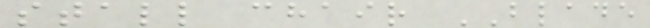stall chair BLADE
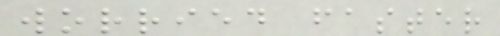worried faster
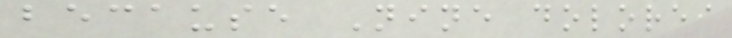because Nine dolores
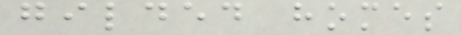gilded homes
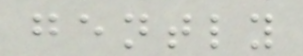gently
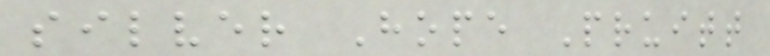silver Hope Pruitt
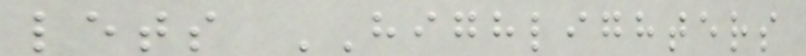lets HIGHLIGHTERS
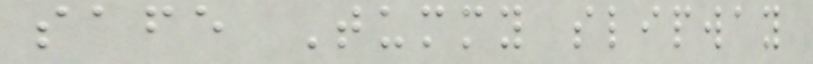safe Tummy slipway
